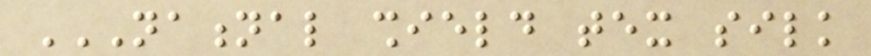NATIONAL SHIELD TEX SILK
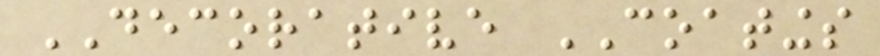DECORATIVE COATINGS
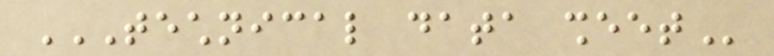TECHNICAL DATA SHEET
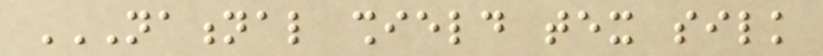NATIONAL SHIELD TEX SILK
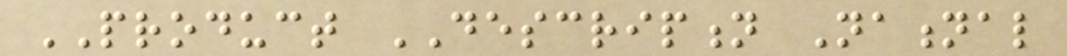PRODUCT DESCRIPTION National
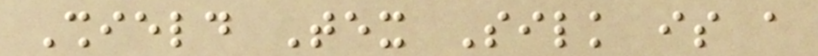Shield Tex Silk is a
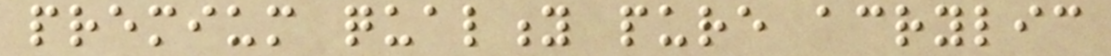premium quality pure acrylic
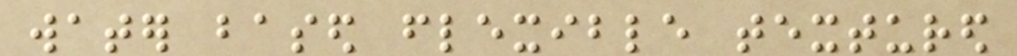water based flexible textured
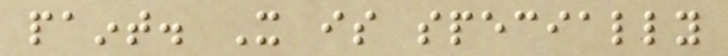paint. It is specially
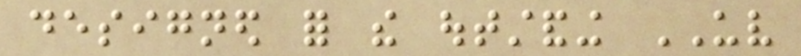designed for the outstanding UV
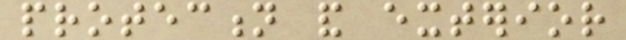protection and exterior
